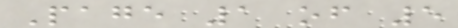Page 1 of 5
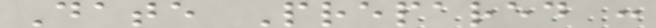Date Prepared :
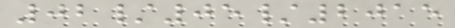02/05/2015
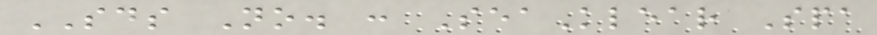SDS No. : SeaKlear Spa
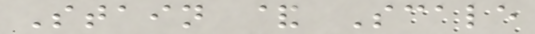Stain & Scale
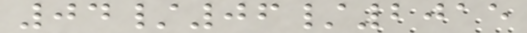04/06/2015
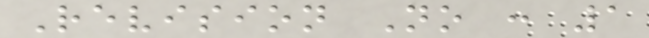Revision No : 1
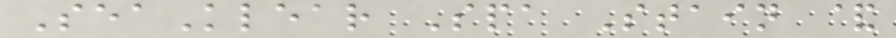SeaKlear Spa Stain &
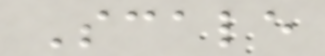Scale
